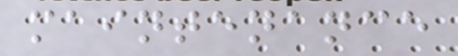maintenance
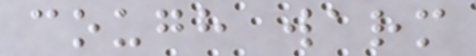cough warm
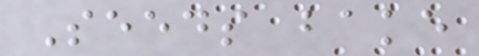Seeds bake
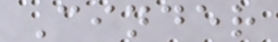Cinder
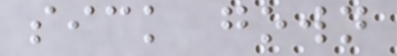sick gown
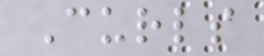Curls
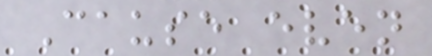Cause even
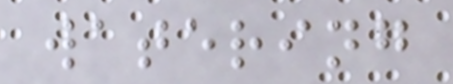watering
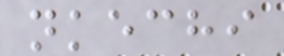nkechi
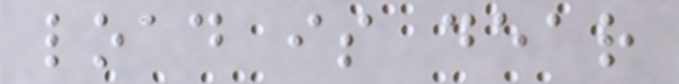load is dear
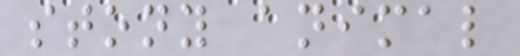stony animal
